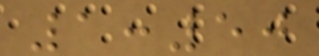1:50
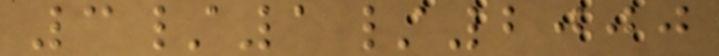3/1/2000
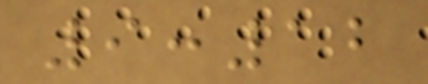9:12
